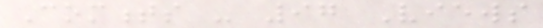Comments - 97 Views
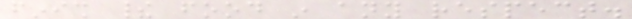finish their food in any respect.
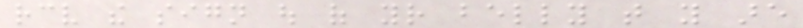receive the sign out of your belly that you are
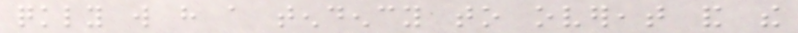quickly will have a tendency to overeat and the
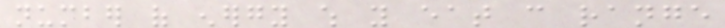number of energy which you eat can range
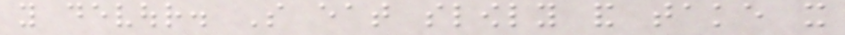you devour. So eat slowly and take it
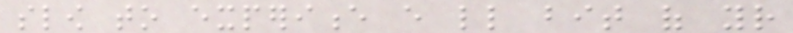slow to experience every little bit of your
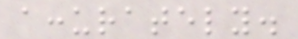accurately.
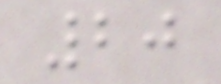20
